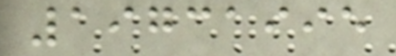19731995
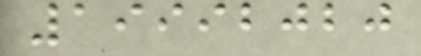19992020
